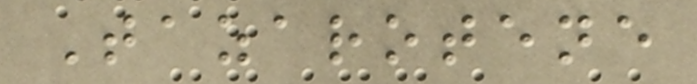Tazarotene
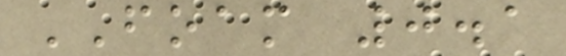FOAM 0.1
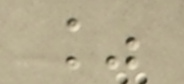%
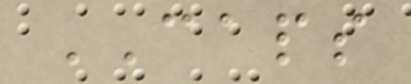CAPS
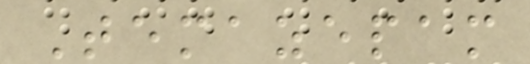Temazepam
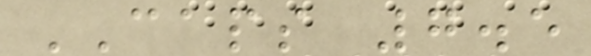CAPS 7.5
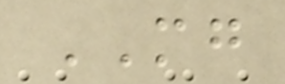MG
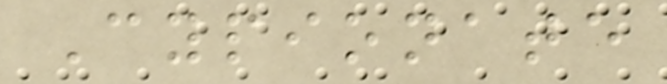Cypionate
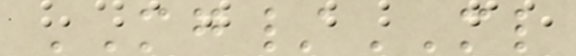MG/ML
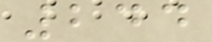244
